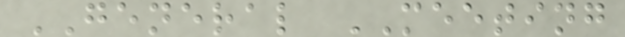GENERAL MEETING
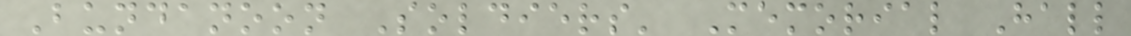Bundanoon Soldiers' Memorial Hall
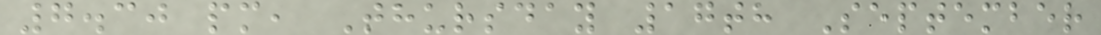7.30 pm, Thursday 17th September
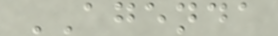AGENDA
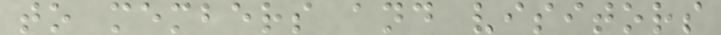to members and visitors
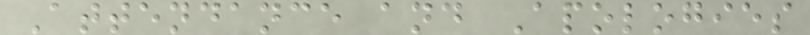Attendance and Apologies
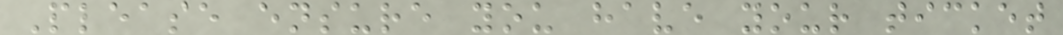Please ensure you have your ticket
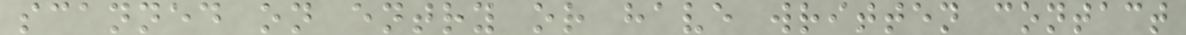scanned on entry or have written contact
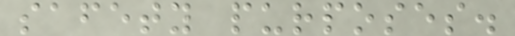safety purposes.
